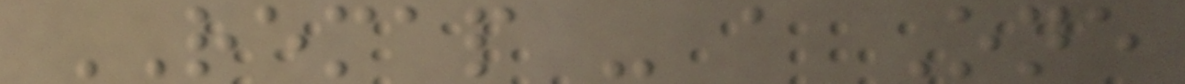REMAP - a One
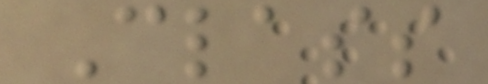Class
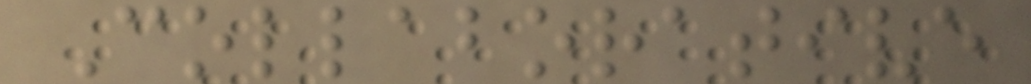Collaborative
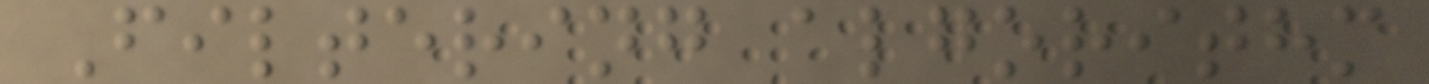Filtering algorithm
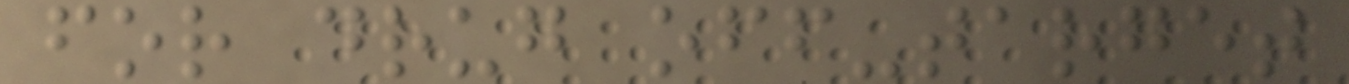for drug off-target
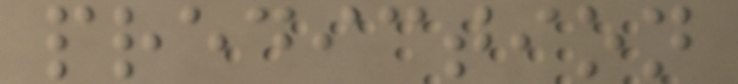prediction
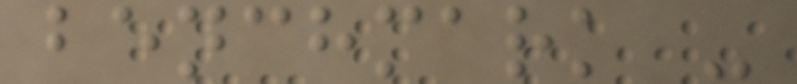benchmark -
